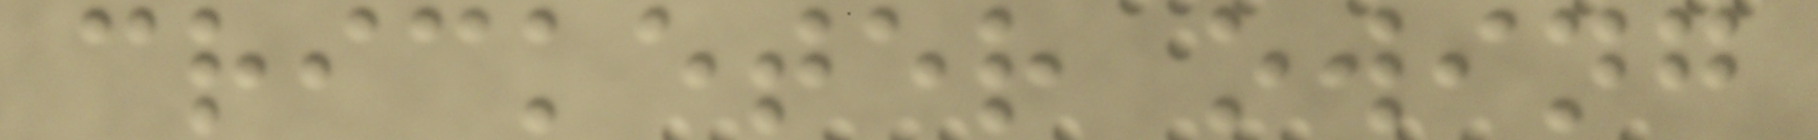cricketer owing
